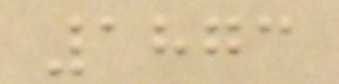1873
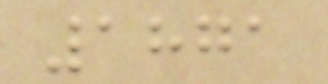1871
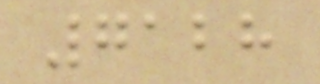7128
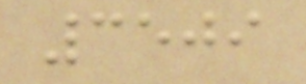3509
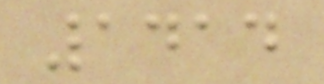1414
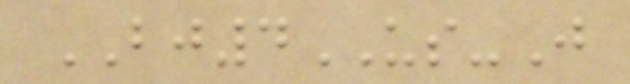BJ4US-J
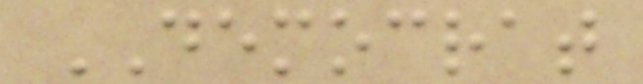DEMOCRAT
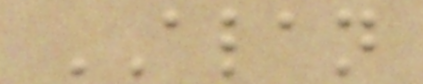ALAN
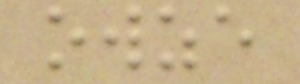owze
